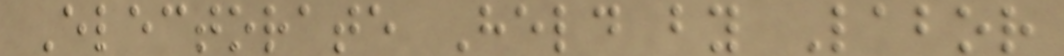Electorate Held by Labor
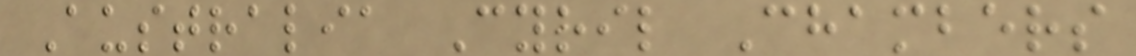Australia Cyril Chambers
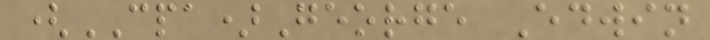(CPA)George Edwin
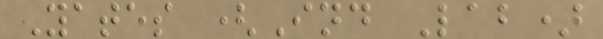Yates (Ind Lab)
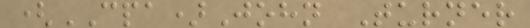(CPA)John Turner
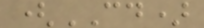(CD)
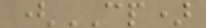(CP)
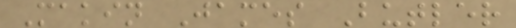Makin James Butler
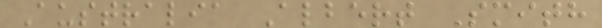Australia Albert Smith
